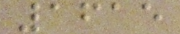1615
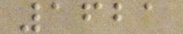1621
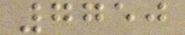7750
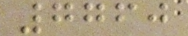7760
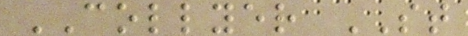COLLYER ST
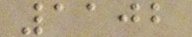1102
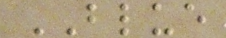BLUE
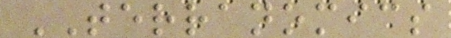TERRANOMICS
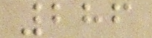286
